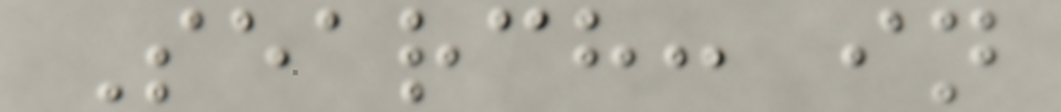Search: in
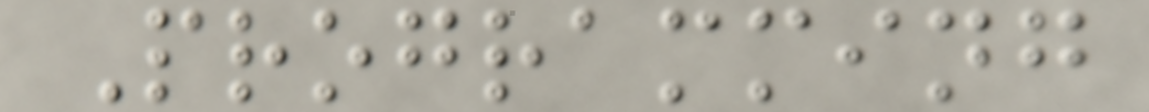Programming
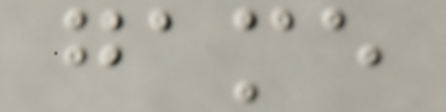game
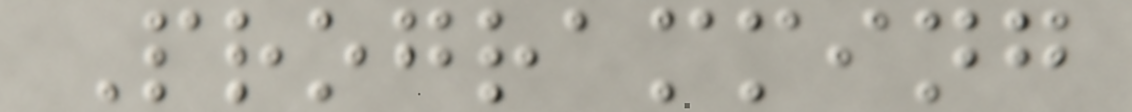Programming
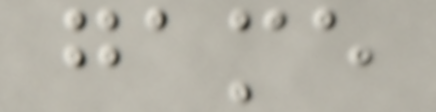game
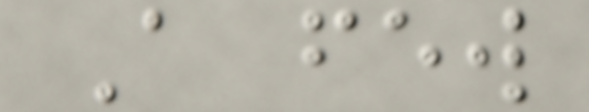A few
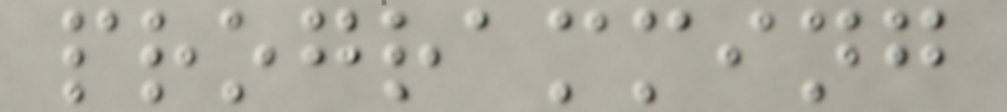programming
